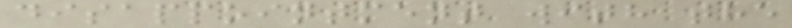disappointment with the
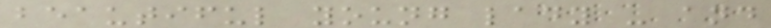beautiful young lady - and
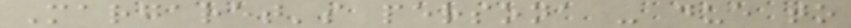Margaret's persona - due to
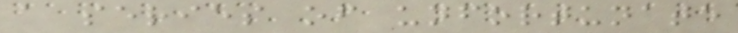a series of unfortunate
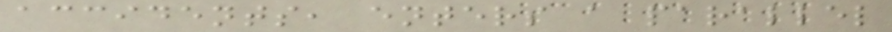accidents, enters a parallel
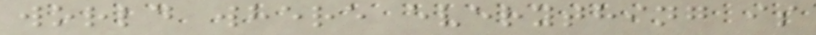world where everything is
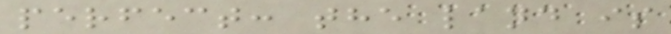perfect: the land is
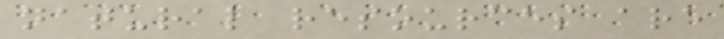natural resources are
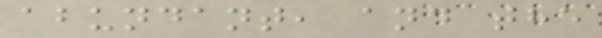abundant, and the
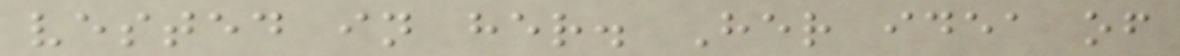vested in her. Her idea of
